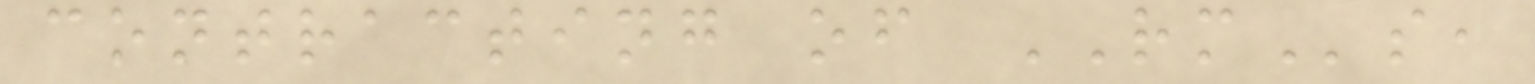contracting of RMs,
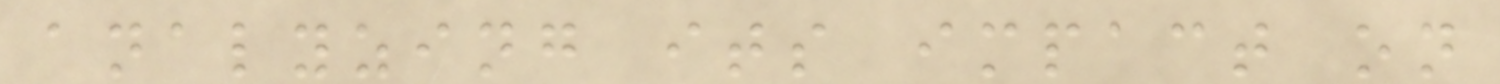analyzing its impact on
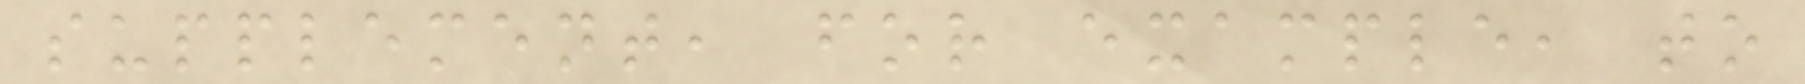supplement, for example, to
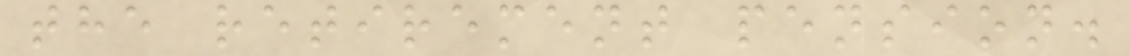the retirement pension.
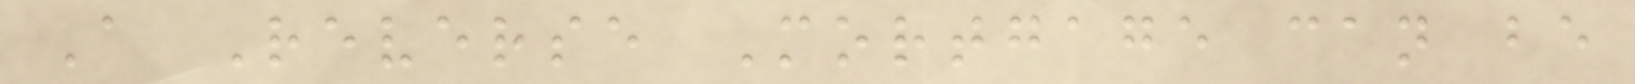A Reverse Mortgage can be
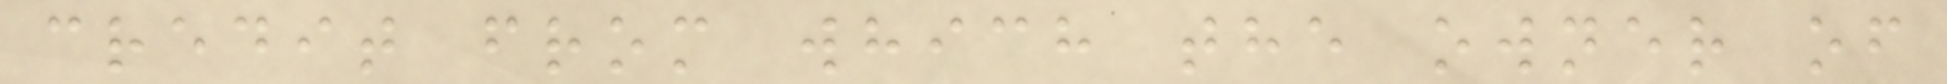credit from which the owner of
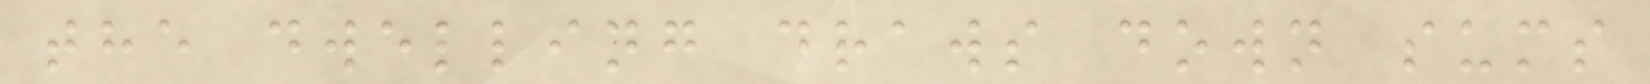the dwelling draws down sums
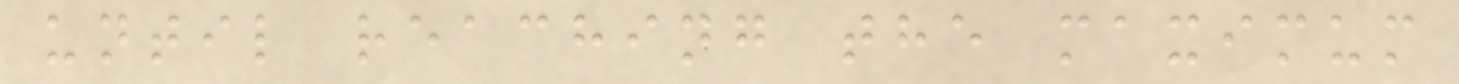until reaching the maximum
